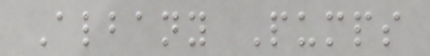Albany Pumps
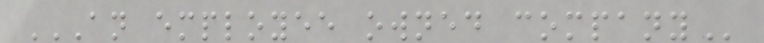AN EMPLOYEE OWNED COMPANY
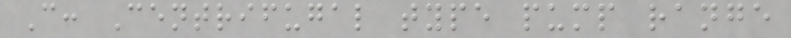C: Centrifugal type pump range
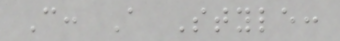C: A Style:
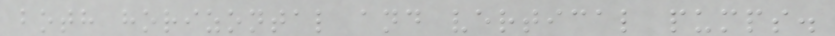both horizontal and vertical pumps.
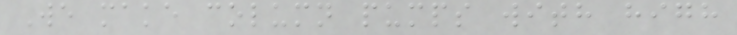We make column pumps with high
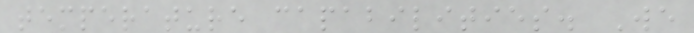temperature capabilities. We
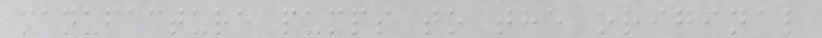manufacture pumps to the original
